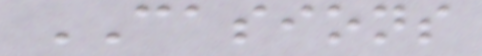CASIONS
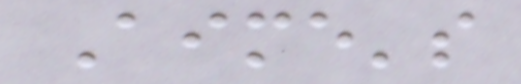Aime's
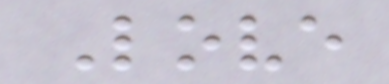Love
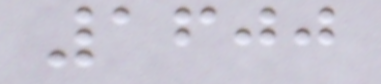1600
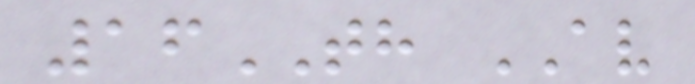16TH AV
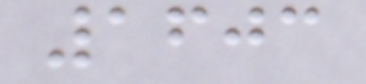1603
